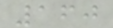160
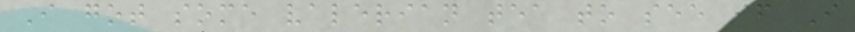I got some valerian tea to see if I
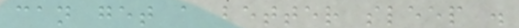can get a better sleep .
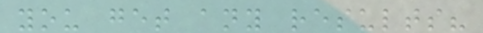you get any results?
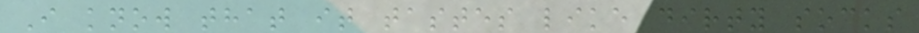I know that it tastes like dirty socks
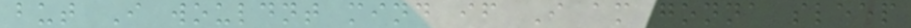but I wouldnt mind if I am gonna sleep
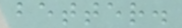better.
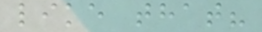like that?
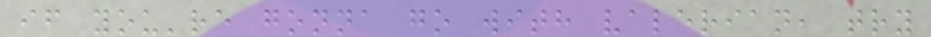if you're gonna go with valerian, try
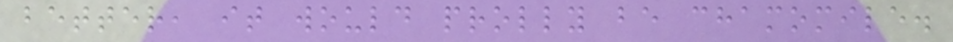better, it would prolly be chamomile.
